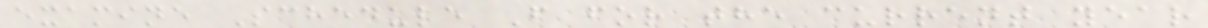examine Schedule F for the current year
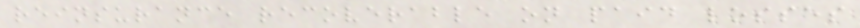reinsurance recoverable on paid losses
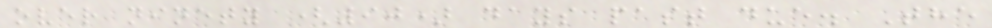over ninety (90) days past due. The
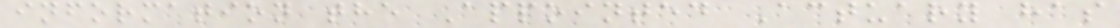information the Appointed Actuary has
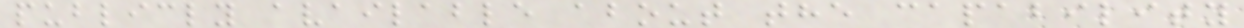publicly available about the capability
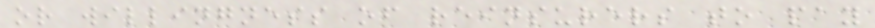or willingness of reinsurers to pay
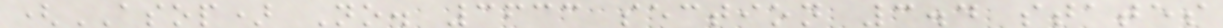(ASOP) No. 3633 section 3.4 states
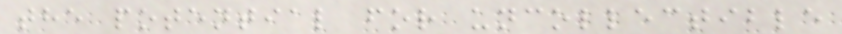the potential for uncollectible
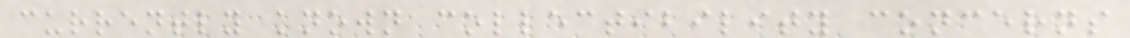currently known collectibility concerns
